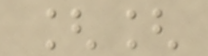[[
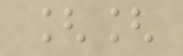[[
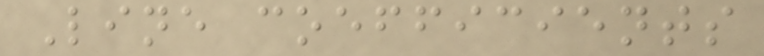Line coefficients
